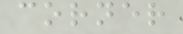corner
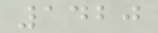1420
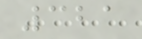321
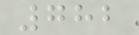782
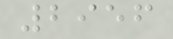2956
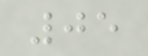05
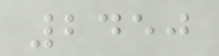2450
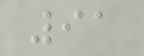91
